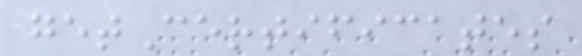getCertificates
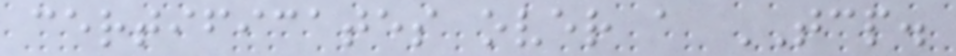certificates over a TCP.
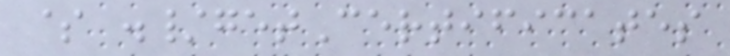$ ./getCertificates
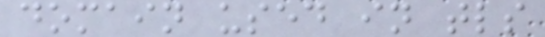domain used in tls
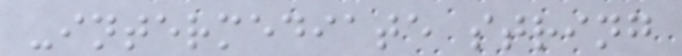-intermediate string
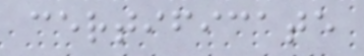certificate
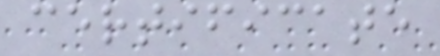certificate
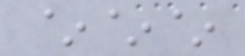~~~
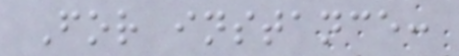For instance:
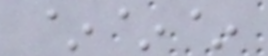~~~
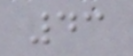43
